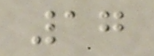17
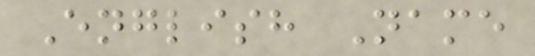English Name
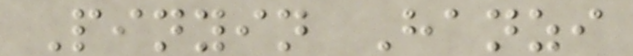Pinyin Hanzi
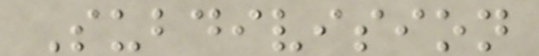Subdivision
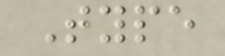Type
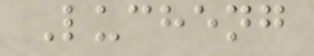Lucheng
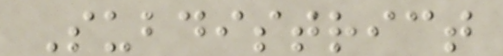Subdistrict
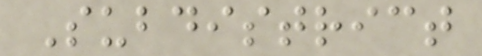Subdistrict
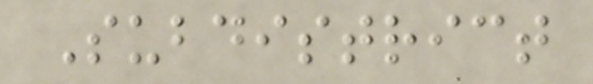Subdistrict
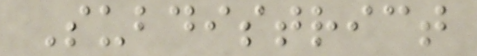Subdistrict
